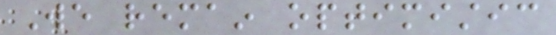We remain optimistic
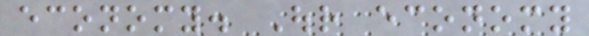economy. Our economy
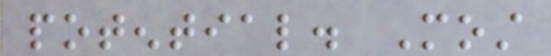potential. Most
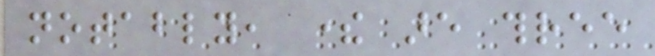notably, there are three
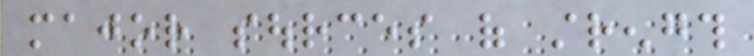major sources of strength
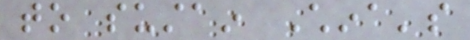to sustain China's
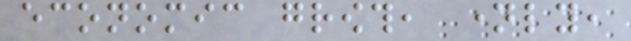economic growth, namely,
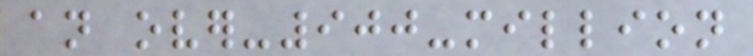an over-900-million
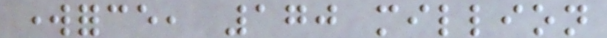workforce, 170 million
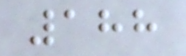188
